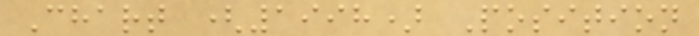Chart (1998) Position
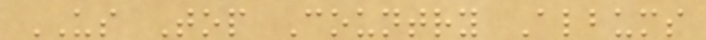US Top Country Albums
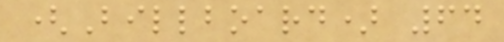(Billboard) 64
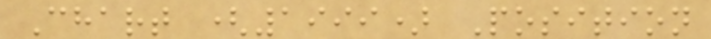Chart (1999) Position
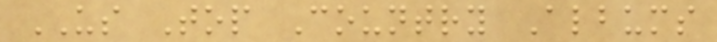US Top Country Albums
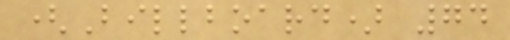(Billboard) 74
